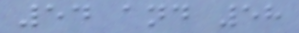54 and 58
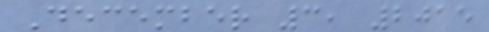December 3, 2015
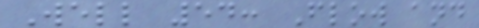Well 54: Flow and
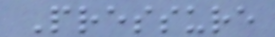Pressure
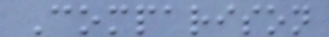Comparison
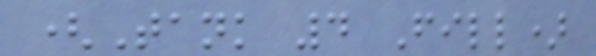(Tank 4 Fill)
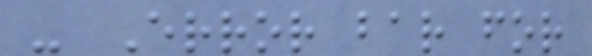- Error bar for
